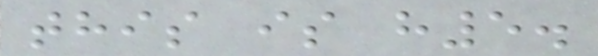this is h5.
